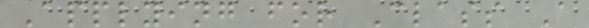Applying for Class A
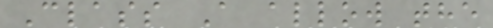Class A allow the
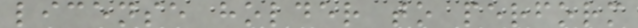license holder to perform
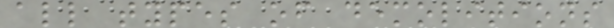all types of demolitions
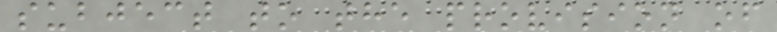subject to the provision of
